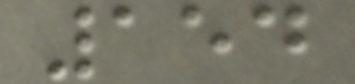154
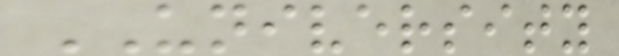UNIVERSITY
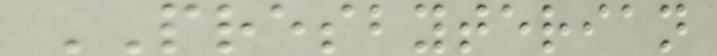PRESBYTERIAN
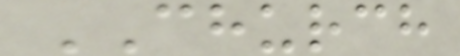CHURCH
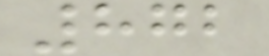872
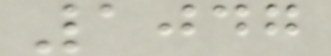1047
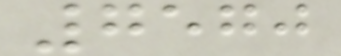7570
